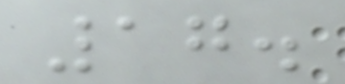17.
